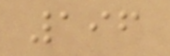196
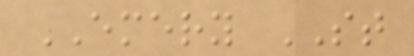EMERY ST
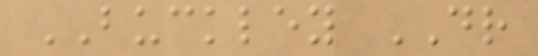BUCKLEY DR
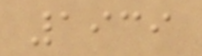1939
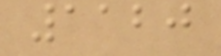1120
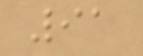91
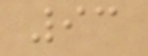93
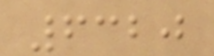6320
